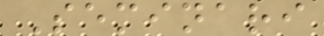Seminari
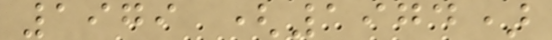1979 (1974)
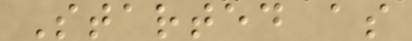Started as
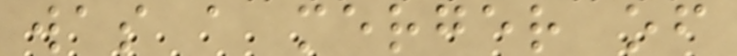was a merger of
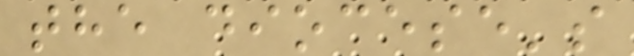the diocese's
